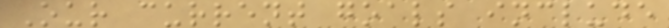Our current goals include
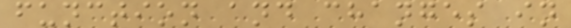function and changes in
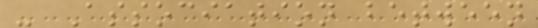- Association between
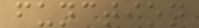function
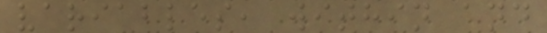variables, within and
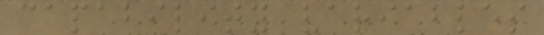capability variables
